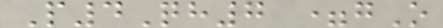P4Qh7 =gO
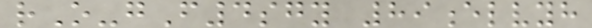rO-gF4sgy 89elvyh
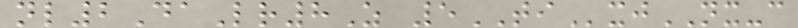nl2DaLr8Z 5TIxjNX-c
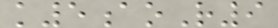k5aoR9
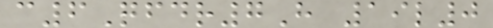c6Qfdr7H 19l0
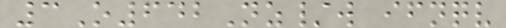3O642Nz/w ifnqv
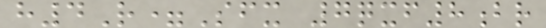h4R=Sfx 7qxf8br
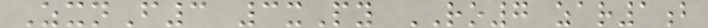ZxnF3 3xPy RO7 zar1b
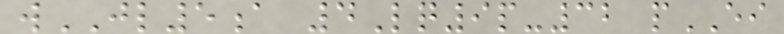wJL5a 4Lq9p-32 pEI
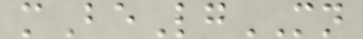mBeLgMN
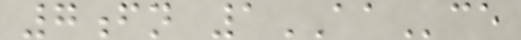7fn 1AAce
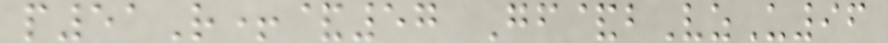p51R+&57 Gf&bVzU96
